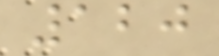120
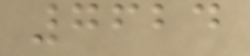7624
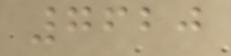7620
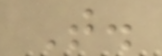T.
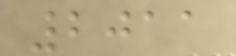2011
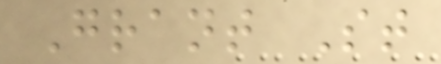Grant St
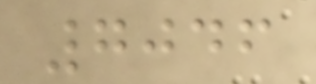7046
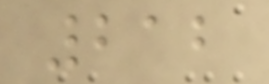212
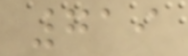719
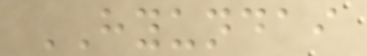HYUNDAI
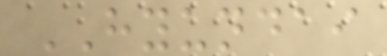HYUNDAI
